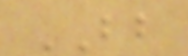BB
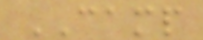CAMP
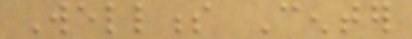Wellness Center
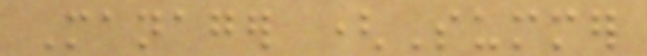Manager (Summer
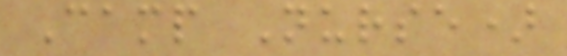Camp Nurse)
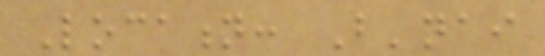Location: B'nai
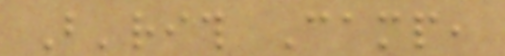B'rith Camp,
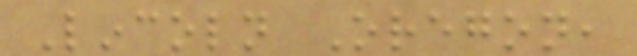Lincoln Oregon,
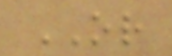OR
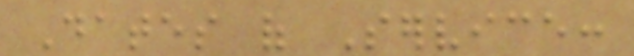Dates of Service:
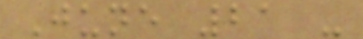June 21 -
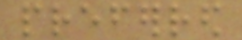preferred
